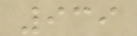939
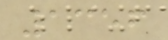1356
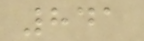841
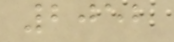2052
